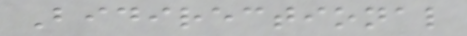Bidirectional
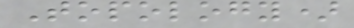Topology)
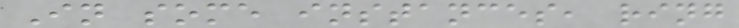In some instances, ring
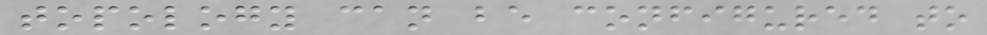topology can be configured to
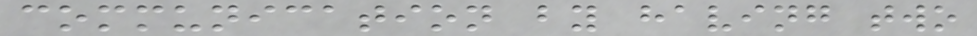communication by having two
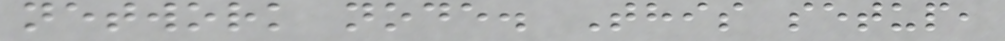network node. This setup,
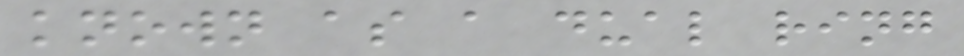known as a dual ring
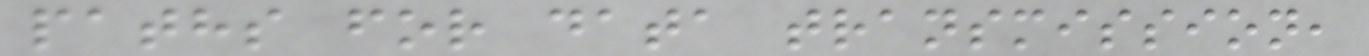paths for data transmission,
